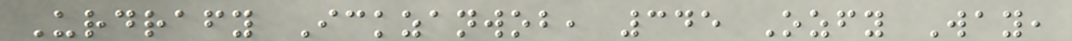Urdrafy Ickzanwob, 345 Ozfy Way,
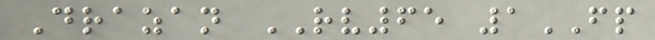Drazan RV65 1FP
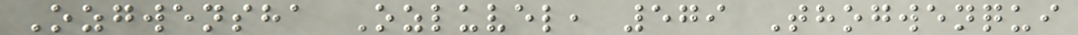Ozgwensha Ozluvel, 579 Thogwenqui
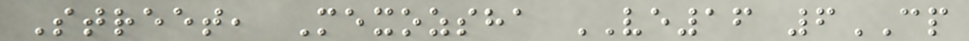Street, Mexozsha VE16 6CP
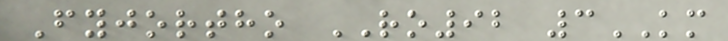Fyjortho RO92 3KM
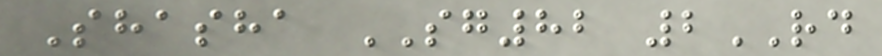Shasha SG82 2RD
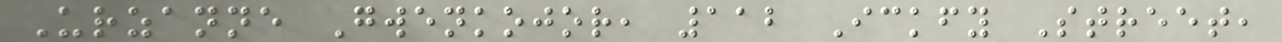Urzanne Gwenkojor, 112 Ickfy Street,
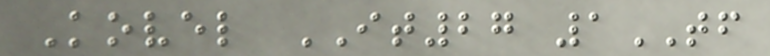Kovel IT27 1TF
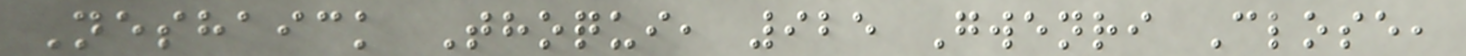Neshaick Thoqui, 925 Gwenri Close,
